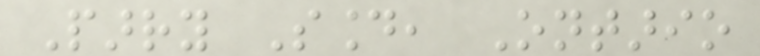Parry Sound, Ontario
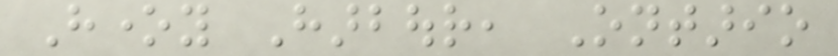Honey Harbour, Ontario
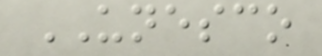UNESCO
